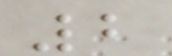2
